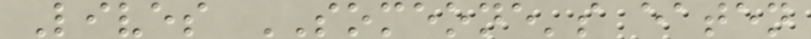Lives SOMEONE's eaten
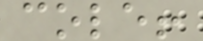cole!
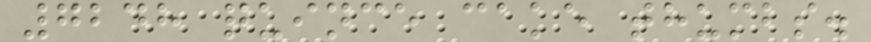7248 quince cake thumbs.
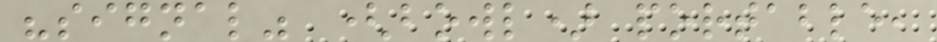"signal" (bowl) portable,
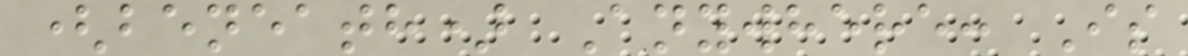(beneath) Anywhere: Is
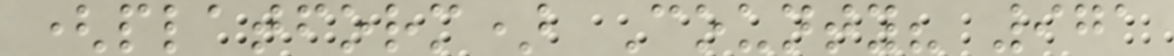(platform) County? 971
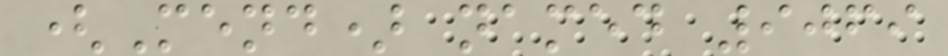(Mend) named 9069
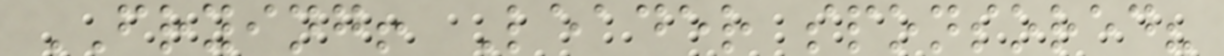FRYING! Leader sponsored?
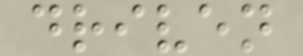driven
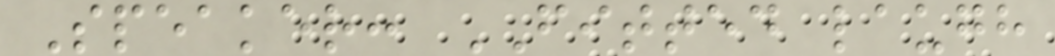Speaker: FITTED laugh
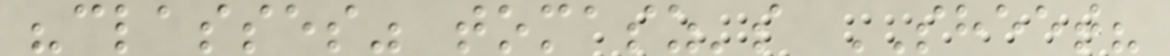"classes" tomasz's SHEET?
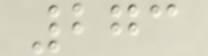273
